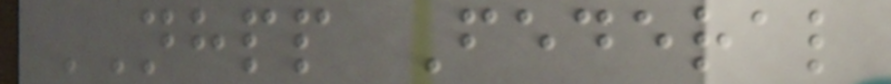NHPP Federal
